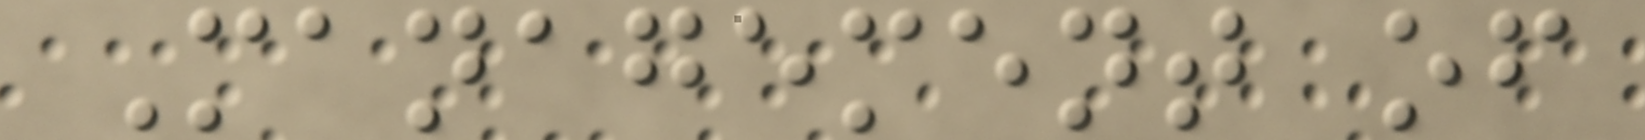Management of
